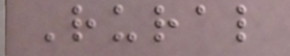Rural
